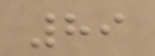89
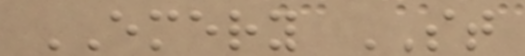EMERY ST
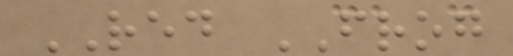RED FROG
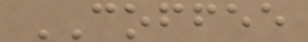COFFEE
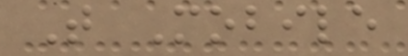T Mobile
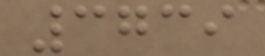3739
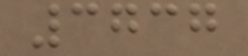3737
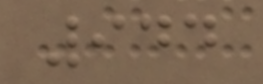944
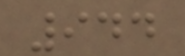944
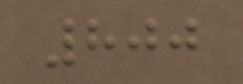800
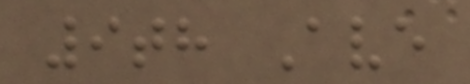9th Ave
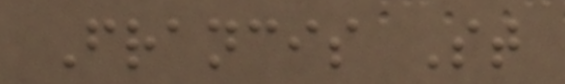Francis St
